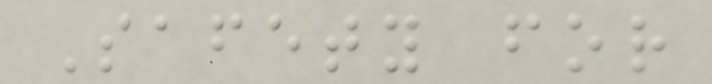Safety for
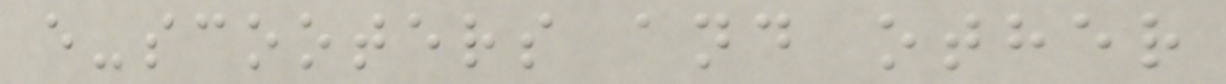e-scooters and other
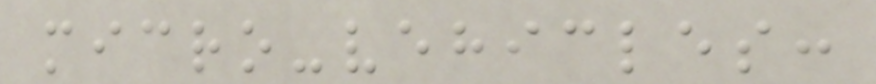micro-vehicles:
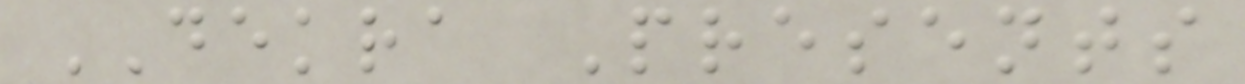DEKRA Presents
